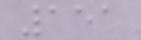151
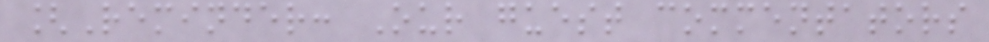[Reminder: Our guest commentators
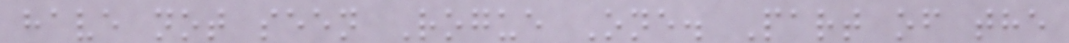have not seen Rogue One. Part of the
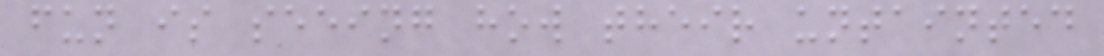fun is seeing how their untainted
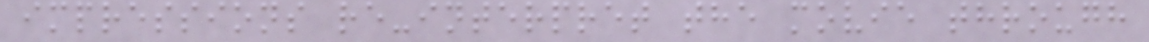impressions re-interpret the movie through
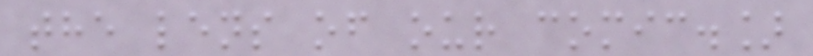the lens of our comic.]
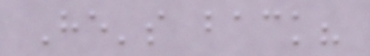He's back?
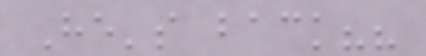He's back??
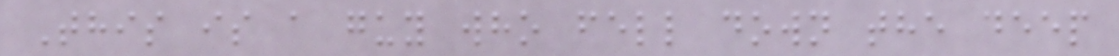This is a guy who fell down the deep
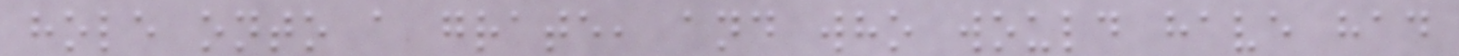hole onto a grate, and who would have had
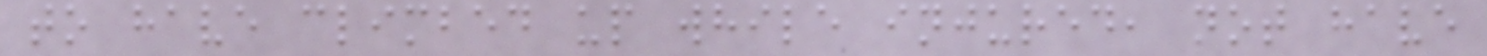to have climbed up while injured, not have
